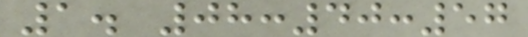1. 08:40:57
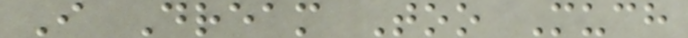I Dream Too Much
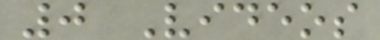0 Videos
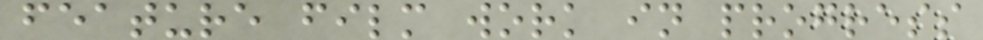feature film work in progress
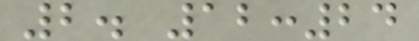2. 12:24
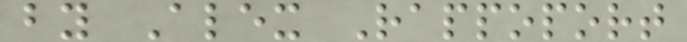by Alex Rappoport
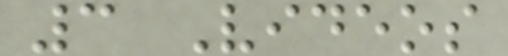3 Videos
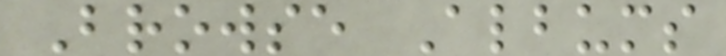Browse Albums
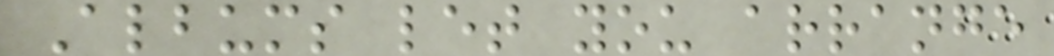Albums let you arrange
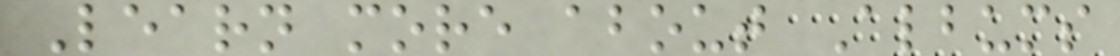Learn more about Albums
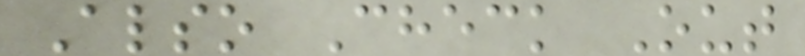Also Check Out
